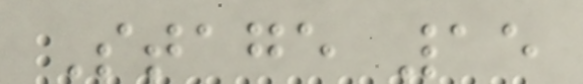Stage 15
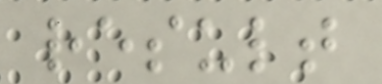result
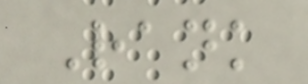Rank
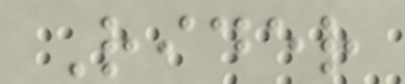Rider
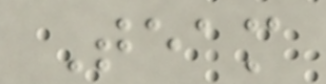Team
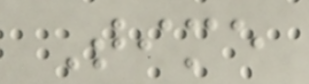Time
